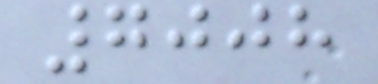7008
